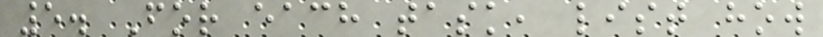5. For each task, list how
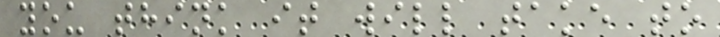you think it will take to
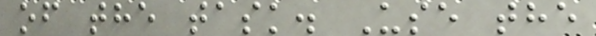of the task. Use the
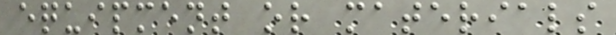equipment or materials
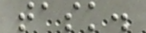task.
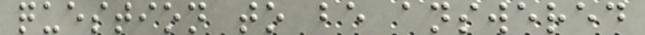question to be answered
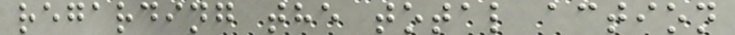regarding the total action
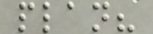plan?
